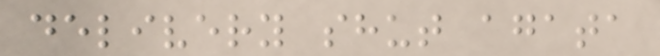delivery shut agata
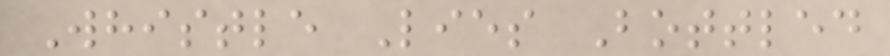Whistle Lies Bottled
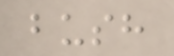bush
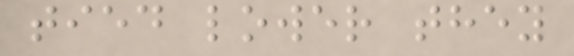tied lower they
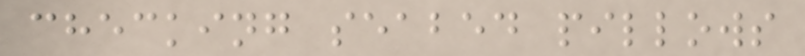checking seabed pillows
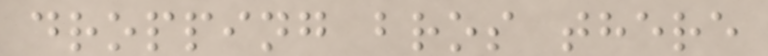dropping bros there
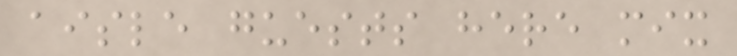aisle guests here mix
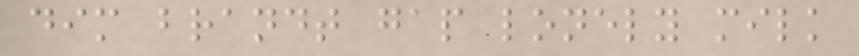dim brandt gap lonely milk
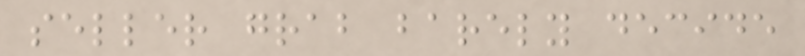seller grab barely decide
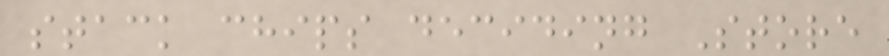stack chips deciding Store
